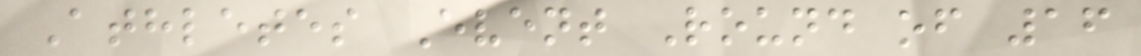Athletes Event Round of 16
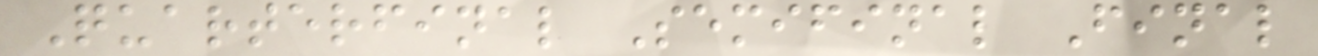Quarterfinal Semifinal Final
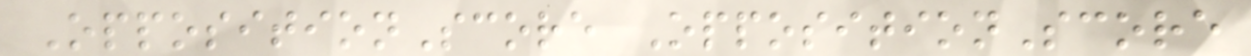OppositionScore OppositionScore
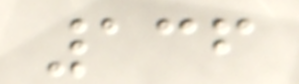136
